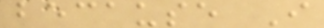because I
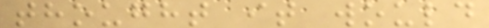thought it would
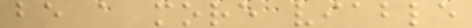be a more viable
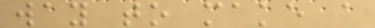way to make a
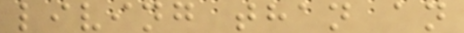living than an
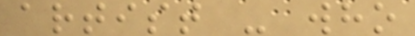artist - who
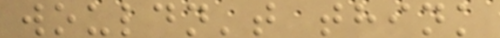wouldn't think
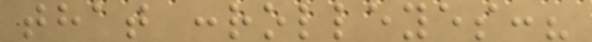that :rolleyes:?
